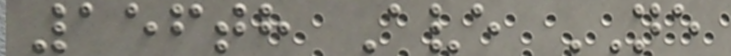156th Ave NE
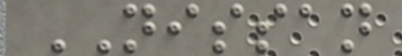NISSAN
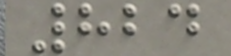824
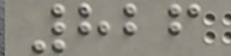826
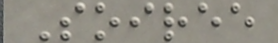Soiree
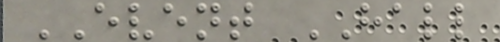EVENT HALL
